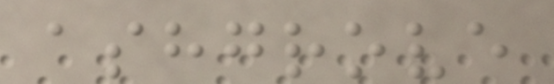ashgrove
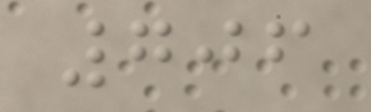706
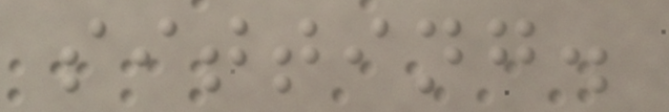sitting.
